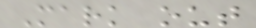Mark out
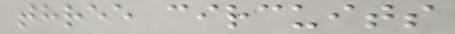three circuits
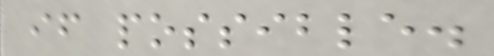if possible.
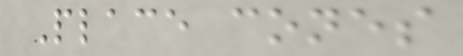Place cones
